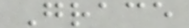Grace
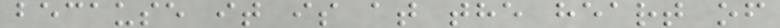because it is at the heart of
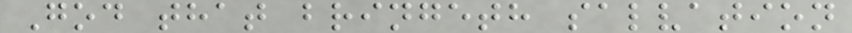God that bringeth salvation
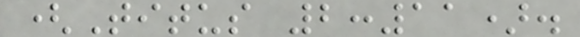(Titus 2:11).
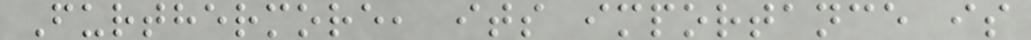Furthermore, its importance is
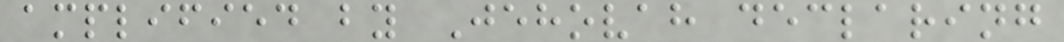amplified by Jehovah declaring
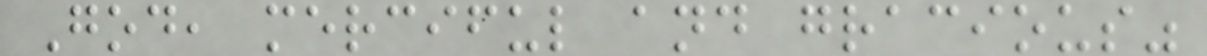God, merciful and gracious"
